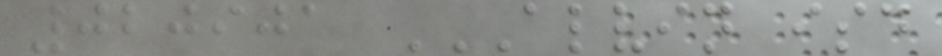020901 ALVIN ISD
